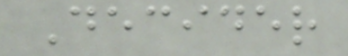Decider
